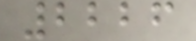2226
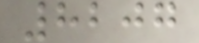8207
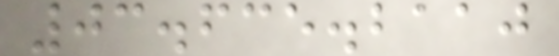03.635.2110
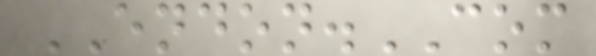ENDON.COM
